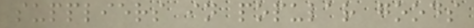suppliers in popular goods
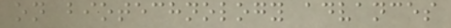on biotechnology advances
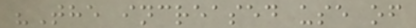"The increased use of
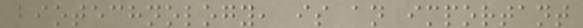biotechnology, is an important
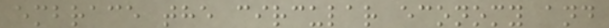embrace the circular economy and
